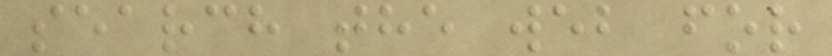search the web for
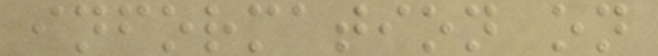information on
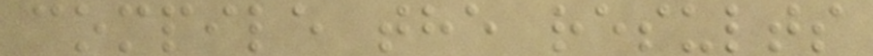compile the results
